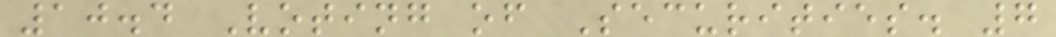10.4 Voting of Securities. 7
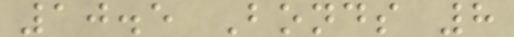10.5 Bonds 8
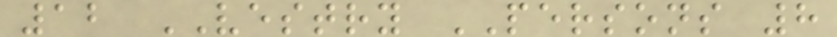12 VESTRY PERSONS 8
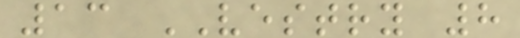13 VESTRY 8
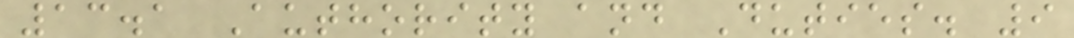13.1 Authority and Duties. 9
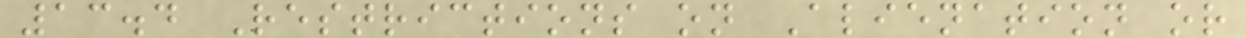13.4 Restrictions on Alienation or
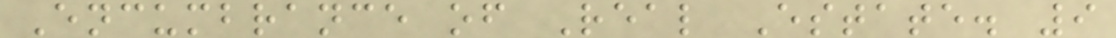Encumbrance of Real Estate. 9
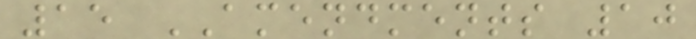15 AMENDMENTS 10
